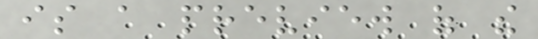is a preview of the
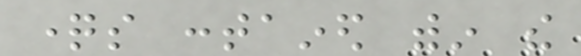questions contained within the
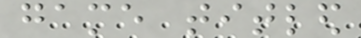game titled
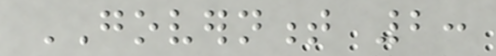GOVERNMENT 2:
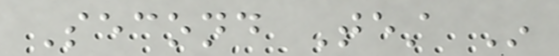Second Test In
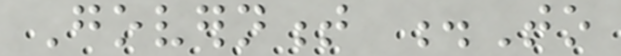Government .To
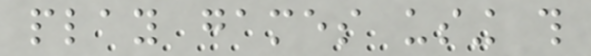play games using this
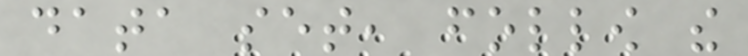data set, follow the
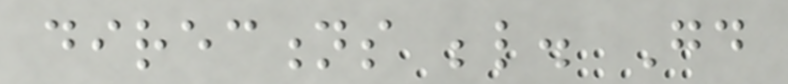directions below. Good
